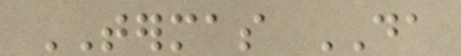TERMAS DA
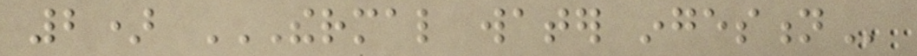2) THERMAL WATER INGESTION
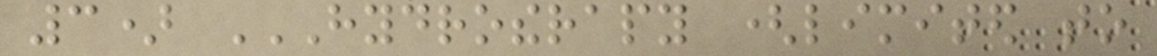3) HYDROTHERAPY (LIMITED TO
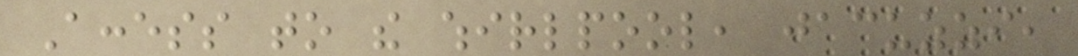Access to the whirlpool, jacuzzi,
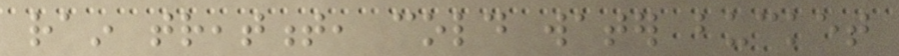rain treatment, cold water bucket
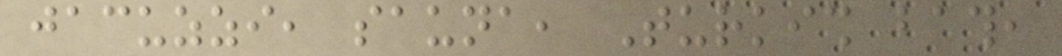jacuzzi, sauna, Turkish bath,
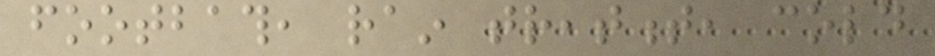footbath, rain treatment, cold
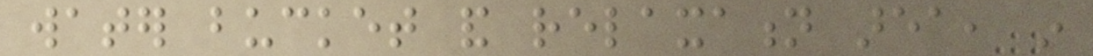water bucket and relaxation area, in
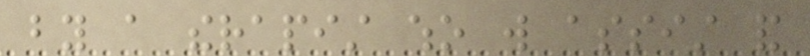by a therapist who will assist and
